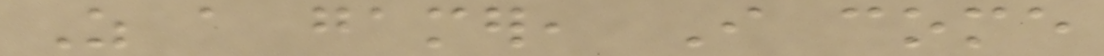As a gamer, I come
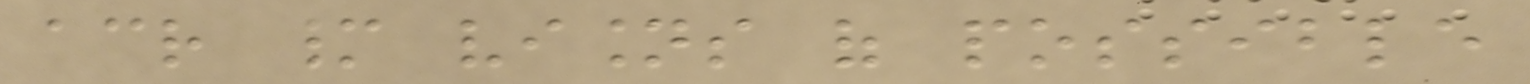across many visions of possible
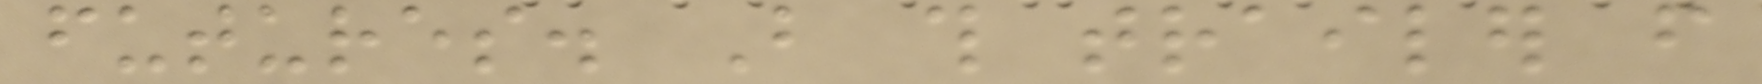futures. But this trailer from
